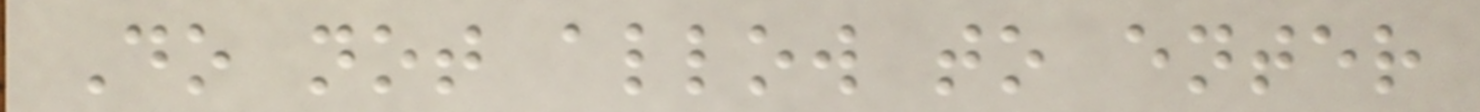Do not allow to enter
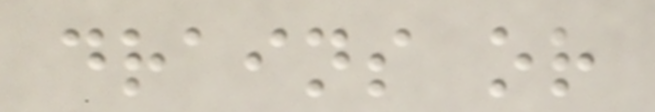drains or
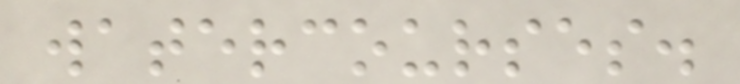watercourses.
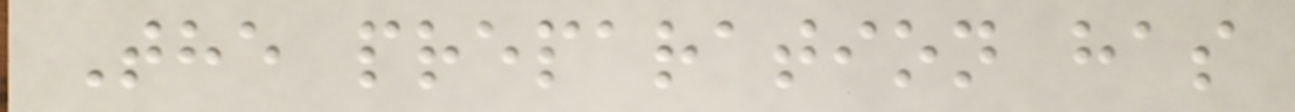The preparation has
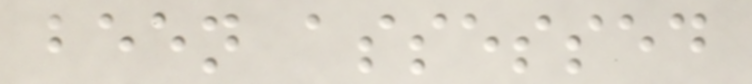been assessed
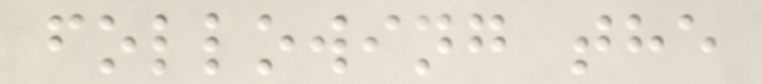following the
